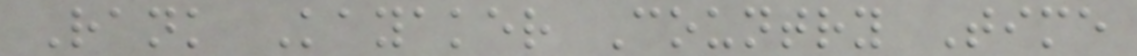Rank Kayaker Country Time
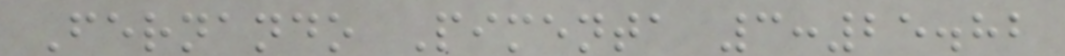Fernando Pimenta 3:25.82
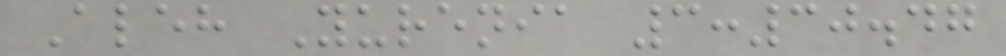Aleh Yurenia 3:30.47
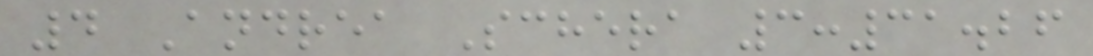4 Andrea Schera 3:31.26
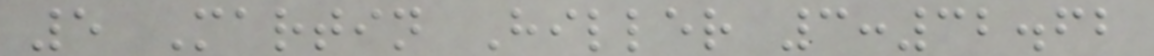5 Martin Hiller 3:32.62
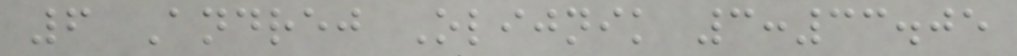6 Andrej Olijnik 3:33.05
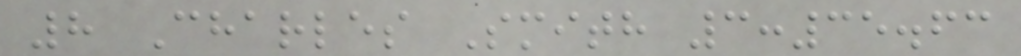8 Charles Smith 3:35.63
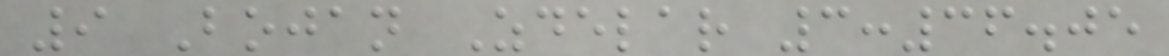9 Bojan Zdelar 3:36.05
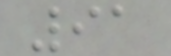91
